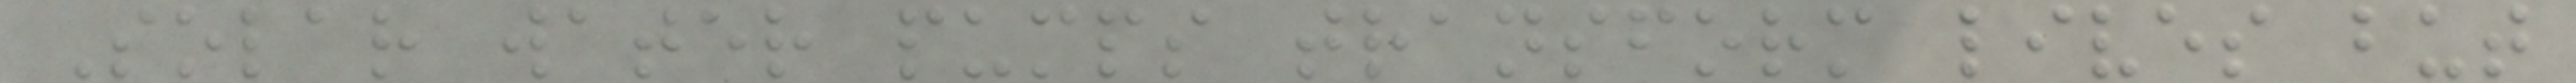Solar water pumps transform lives but
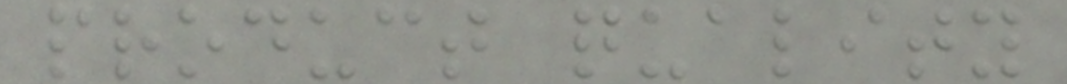product quality
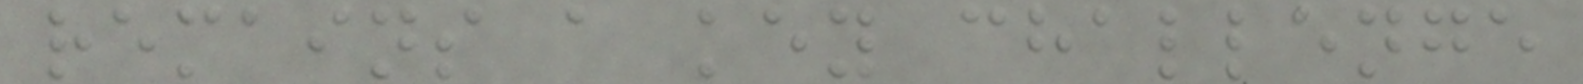remains a key challenge
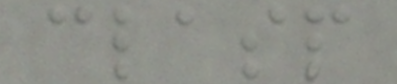clasp
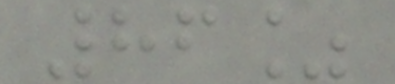86%
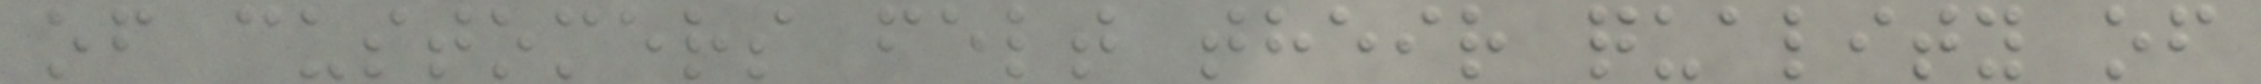of customers felt their quality of
